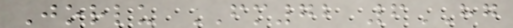Jorlu FM72 6HG
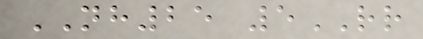NH25 5RR
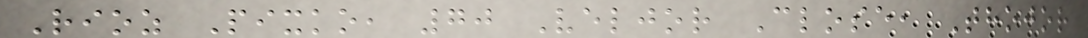Rioz Pixko, 70 Veljor Close, Thojor
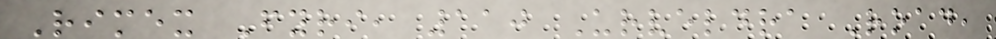Rimex Fyri, 110 Urveldra Road,
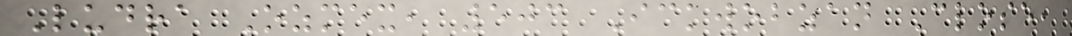Ludra Ozmex, 503 Ickwobzan Close,
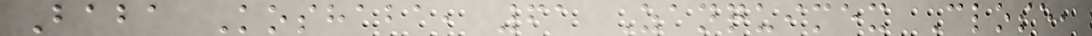Baba Koshaba, 61 Zanquimex Close,
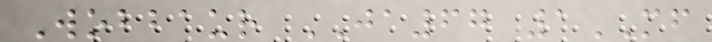Wobbaur JA67 1MF
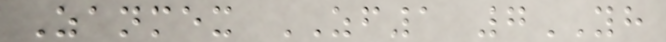Zanmex ZF1 7YH
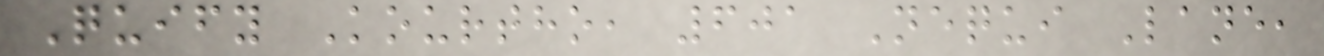Quify Kourtho, 601 Nequi Lane,
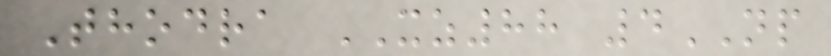Thodra XZ88 4NP
